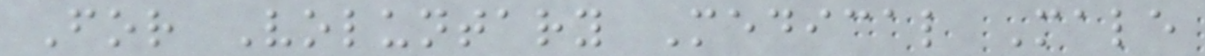For Voluntary Medical Male
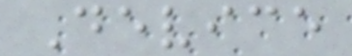Device
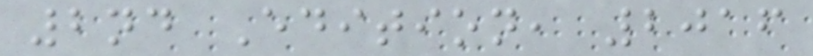2nd Edition, 2016
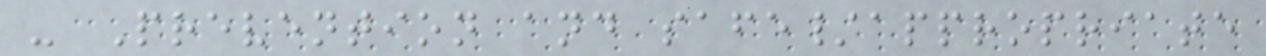- Prevention and safe/appropriate
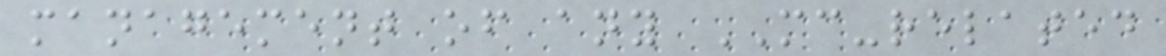management of any MC-related
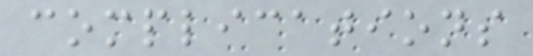complications
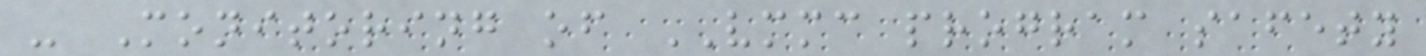- Monitoring of VMMC program safety
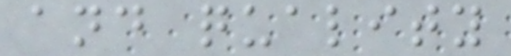and quality
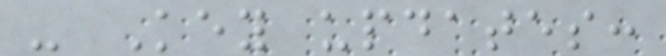- Key updates:
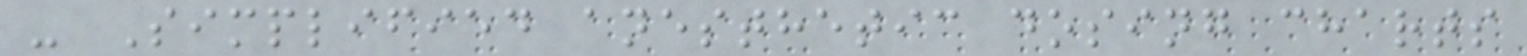- Simplified anesthetic dosing charts
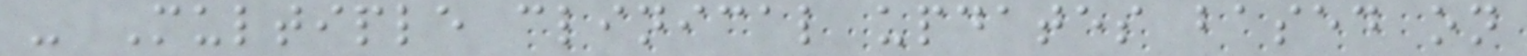- Multiple clinical updates based on
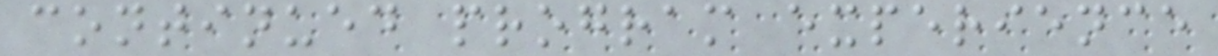continued program experience
